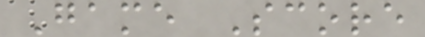Game Score
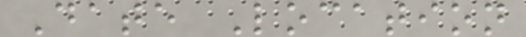Date Location
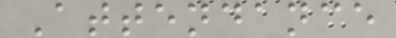Attendance
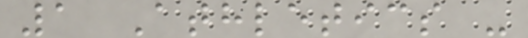1 Athletics -
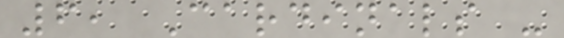6, Cardinals -
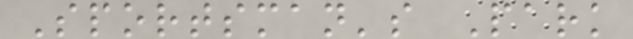Sportsman's Park
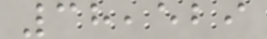38,529
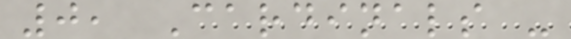0, Cardinals -
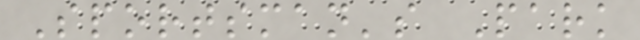Sportsman's Park
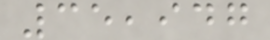35,947
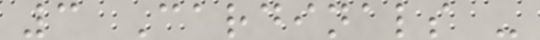3 Cardinals -
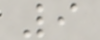9
